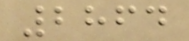2864
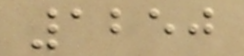1250
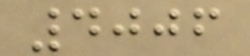4006
